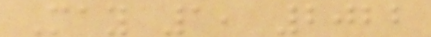May 1, 2022
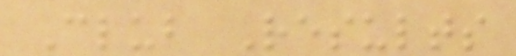Club Results
